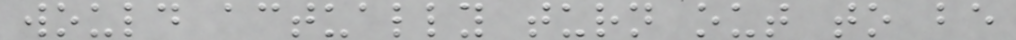would actually turn out to be
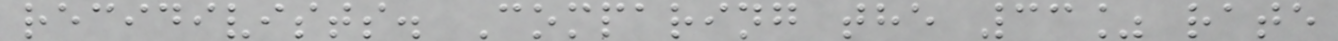recidivists. Comparing the 33% rate
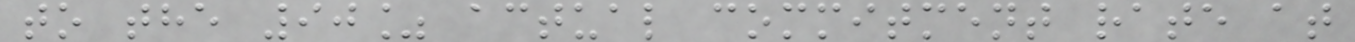to the 90% actual commitment rate at
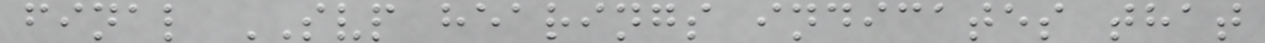final SVP hearings indicates that
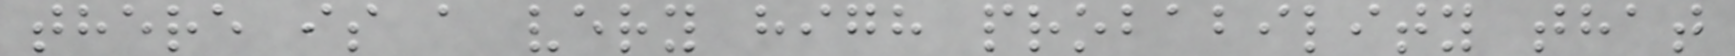there is a very high probability that
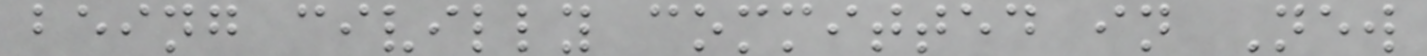being civilly committed in New
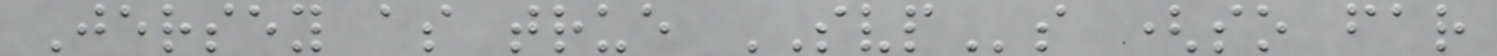Jersey as true SVPs (so far
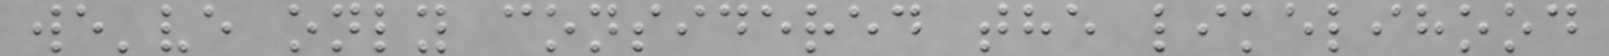we've only considered the likelihood
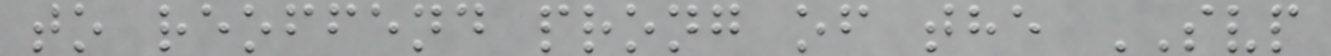to reoffend prong of the SVP
